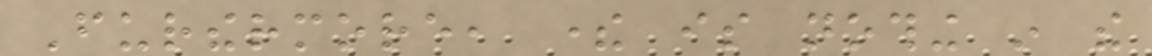Furthermore, there is nothing in the
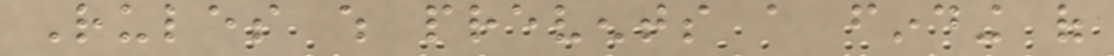Rules which prevents a finding of
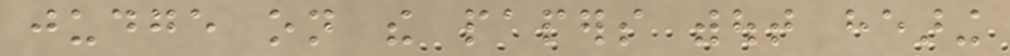judge on the papers without hearing
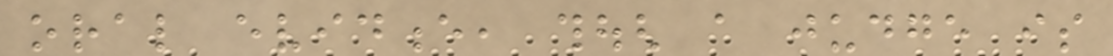oral evidence, though a judge is
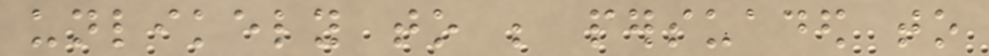unlikely to be persuaded to
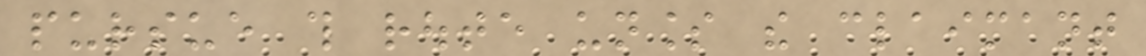pursue this route unless the claimant
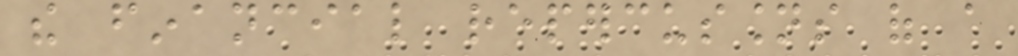the financial repercussions of a
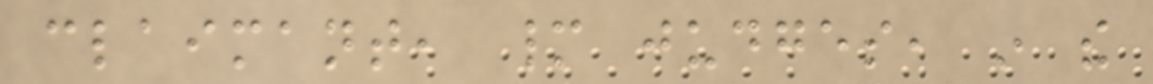claimant, many judges, in the
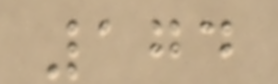174
